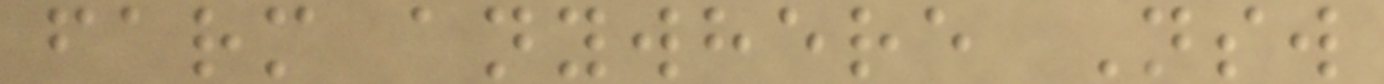farm anywhere Nsw
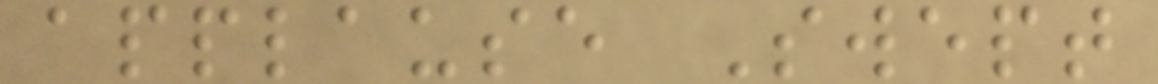applause Swept
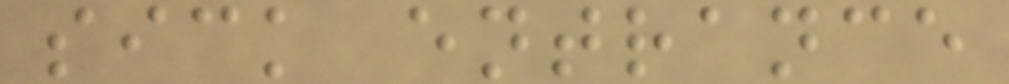sick entrance
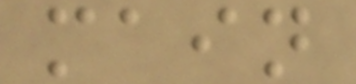main
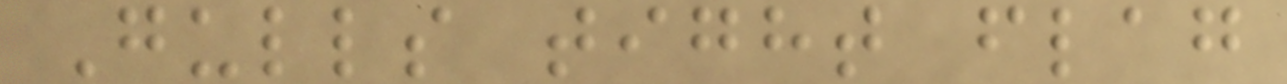Gulls tight flag
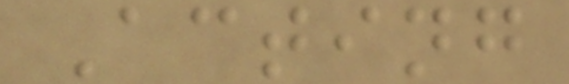Acting
